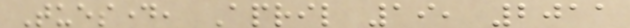Tuesday, April 19, 2011
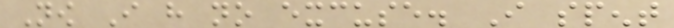Now I have no excuse. I spent
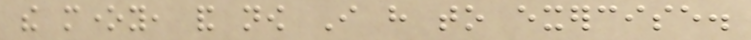the money, and now I have to exercise.
